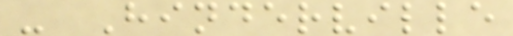- Hinderville
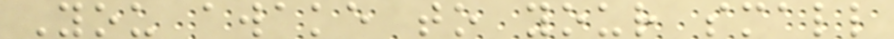You awake to your small
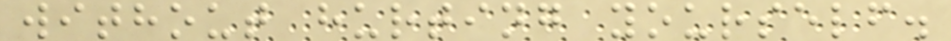without hurting yourself.
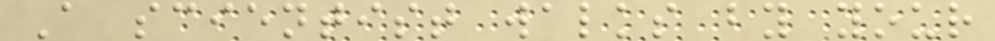A scientist walks by your
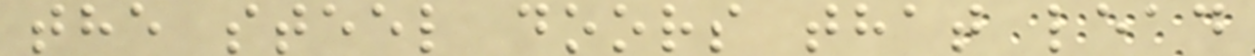the steel doors that lead
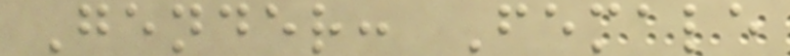Gender: Female
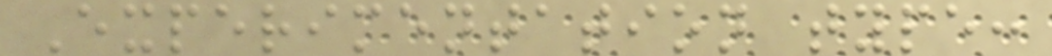Experimentation type:
